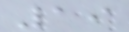19
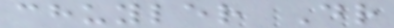chuyler Dr
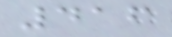416
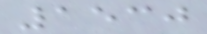1530
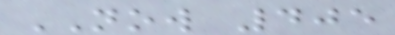NOW 405
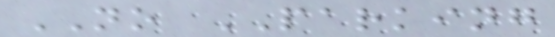NO PARKING
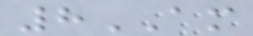8AM
